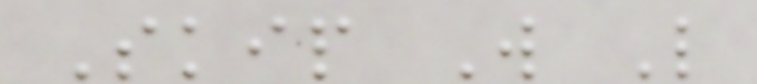Skip W L
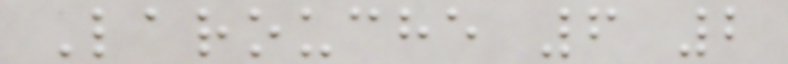Larouche 6 2
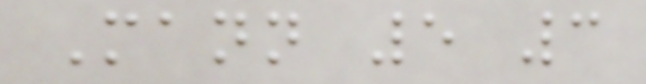Mann 5 3
